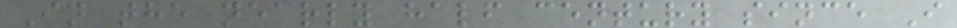In the nearly half century since I
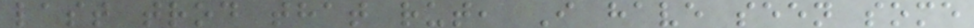last trod that rut, I have seen some
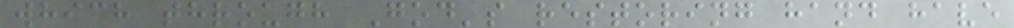which through God's restoring hand have
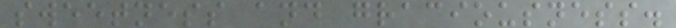sweetness and graciousness.
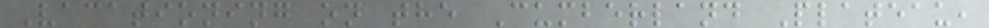Vacationing on the Cumberland Plateau,
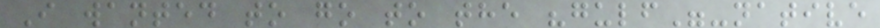I wanted to go to the "gulf"-native
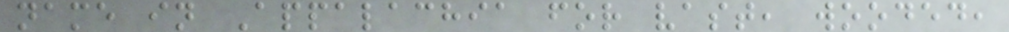name in Appalachia for vast, wooded,
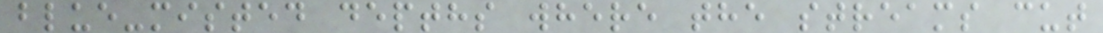blue-misted depths where the streams cut
